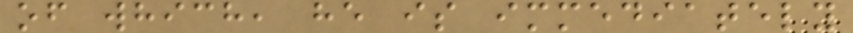of which, he is immediately
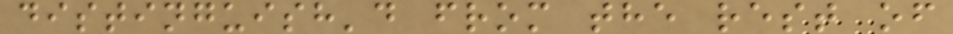distinguish'd from the rest of
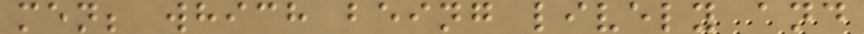men; which being lively and
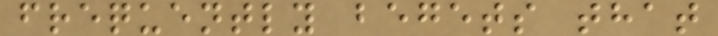frequently begets that
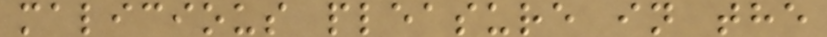malicious pleasure in the
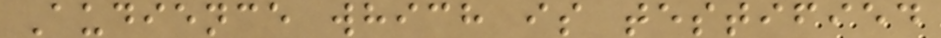Audience which is testified
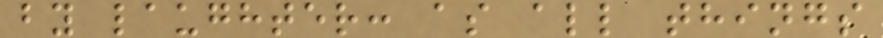by laughter: as all things
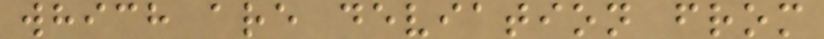which are deviation from
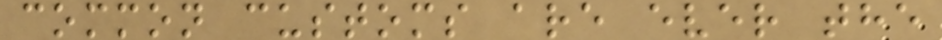common customs are ever the
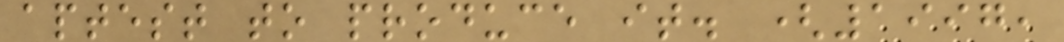aptest to produce it. (1997,
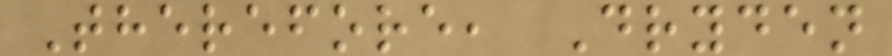Therefore, Dryden
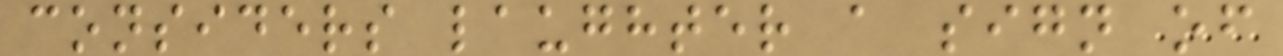considers laughter a sign of
